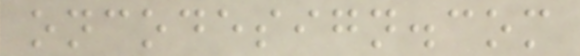oncodesign.com
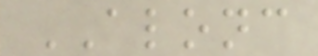ALONC
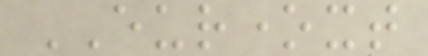EURONEXT
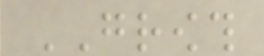GROWTH
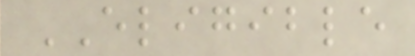ELIGIBLE
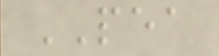PEA
